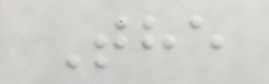The
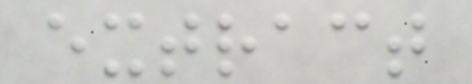extract
